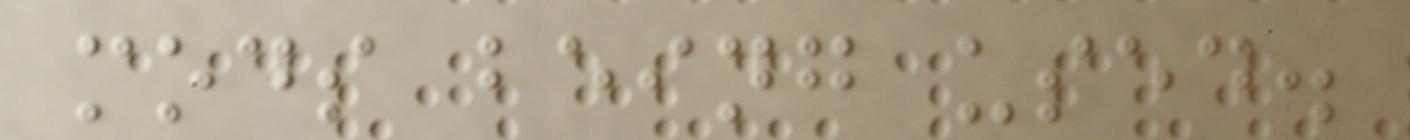mods being used.
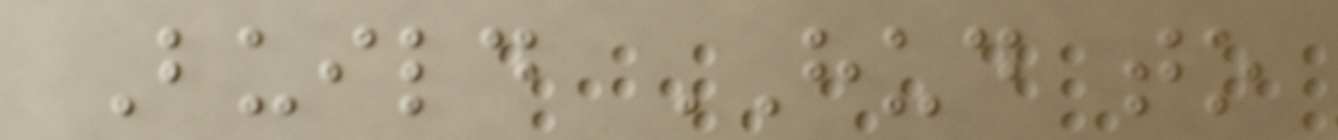Build HUD to
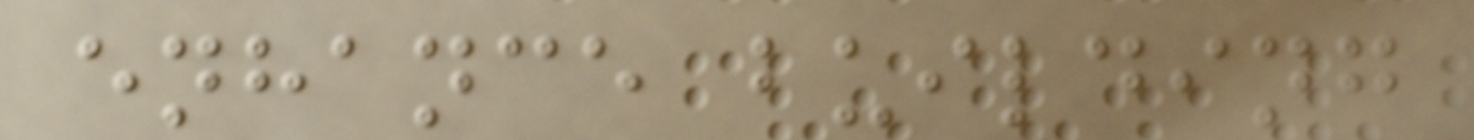enhance building
